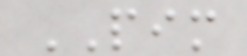PIM
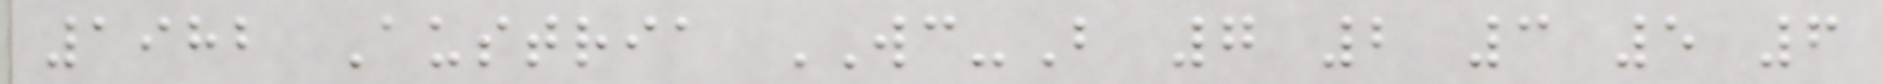1982 Austria WC-B 7 2 3 5 6
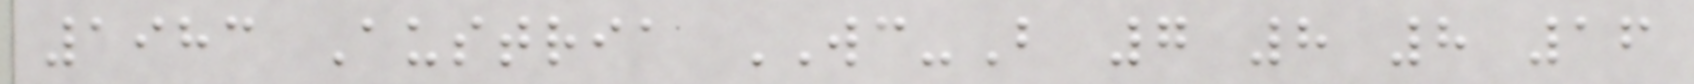1983 Austria WC-B 7 8 8 16
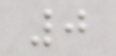0
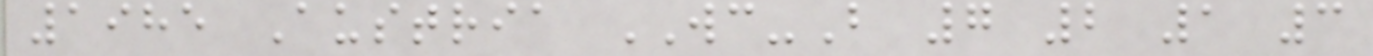1985 Austria WC-B 7 2 1 3
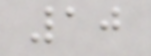10
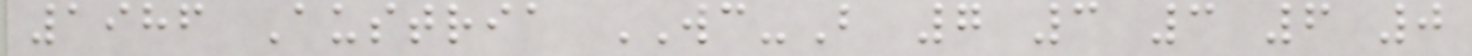1986 Austria WC-B 7 3 3 6 0
